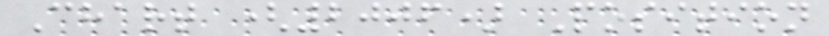Chart (2006) Position
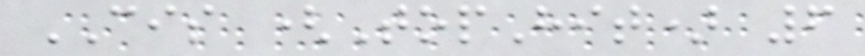CIS (TopHit) 6
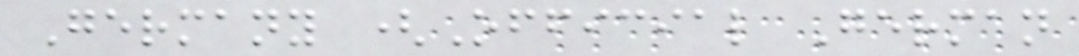Germany (Official German
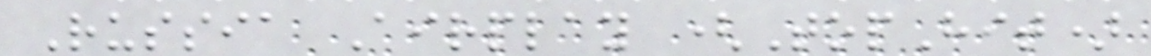Russia Airplay (TopHit)
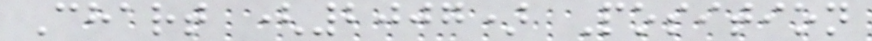Chart (2007) Position
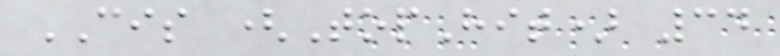CIS (TopHit) 34
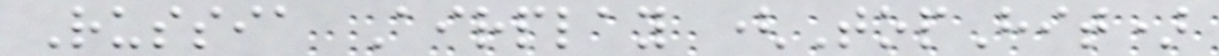Russia Airplay (TopHit)
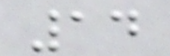14
